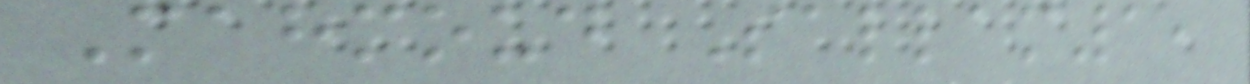Mahmoud Sallam1,
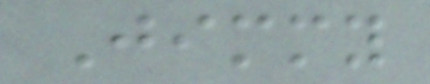Jimmy
